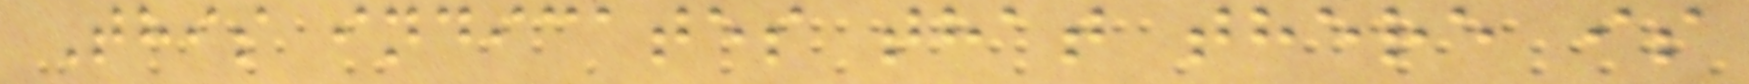This indicates that there is
